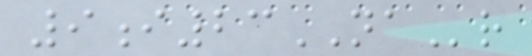9i23NAr
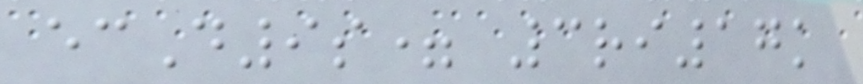ecD9s= 3ri17k
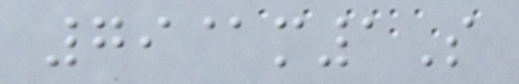79@m1S
